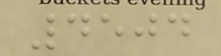4504
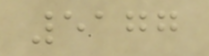5177
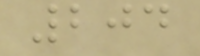204
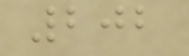202
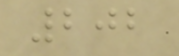202
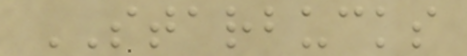STARBUCKS
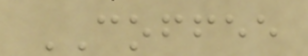COFFEE
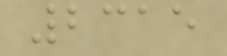2315
